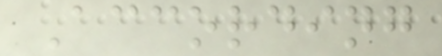According
